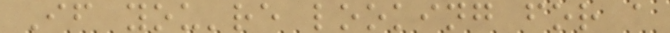If you're looking for a
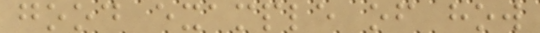good example of how
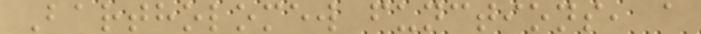Bartholomew functions, a
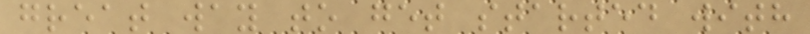great way to get started with
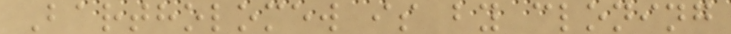Bartholomew is by cloning
